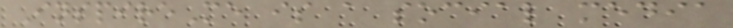InspireMe is a social media
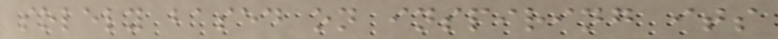solely based on inspiring its
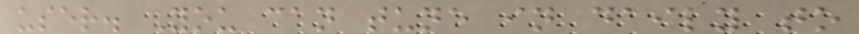user. You can tune in daily to
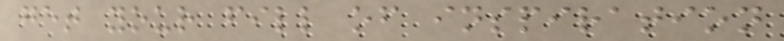get your fill of inspiration
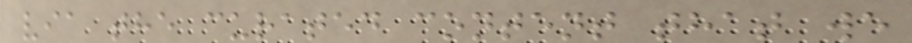via the curated content that we
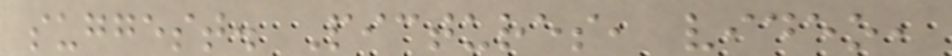suggest. Pictures, video,
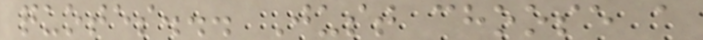quotes... Just choose a
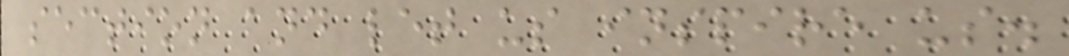section and let us inspire us.
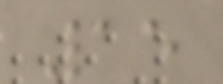15
